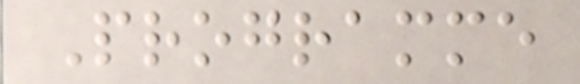Programme
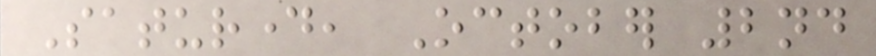Saturday, October 2nd
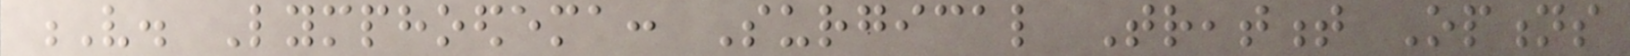V. Lymphoedema: Surgical Treatment Options
